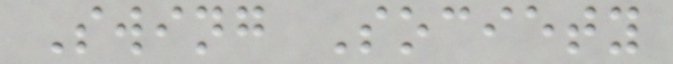Swing Society
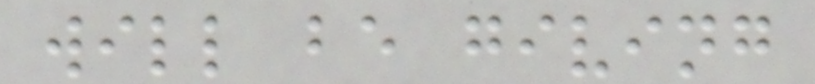will be giving
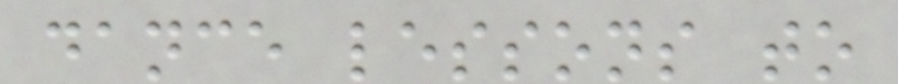dance lessons to
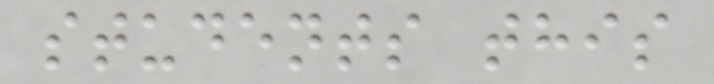students this
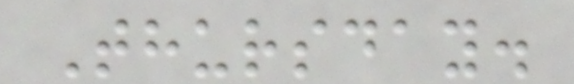Thursday.
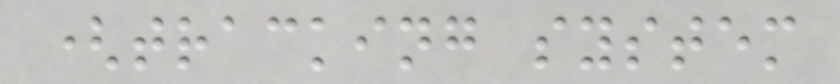(tracking system
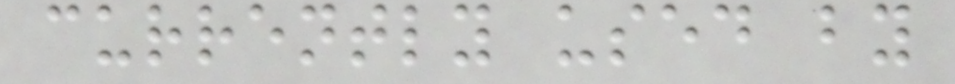currently used by
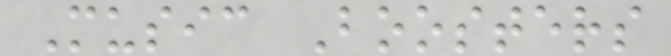Music Boosters
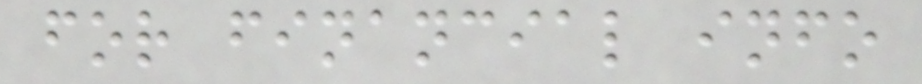for financial info
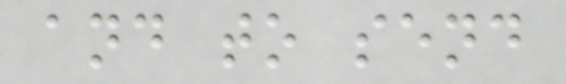and to send
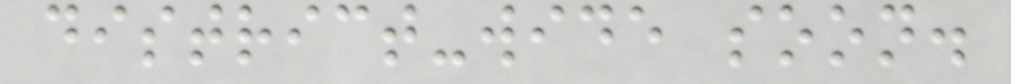district-wide soon.
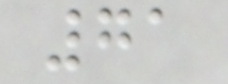71
